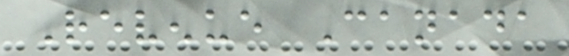Revenue Canada
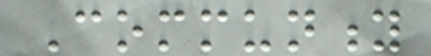Community
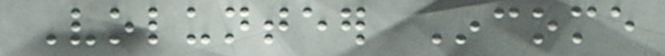Volunteer Income
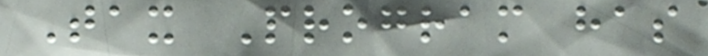Tax Program has
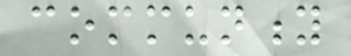community
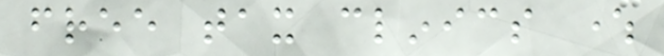free tax clinics where
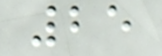25
